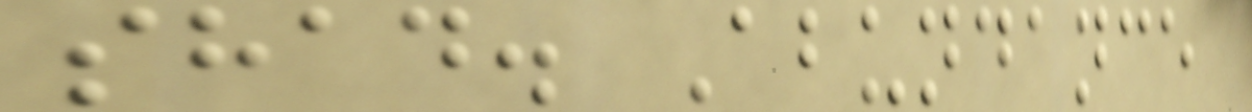shad. Abundance
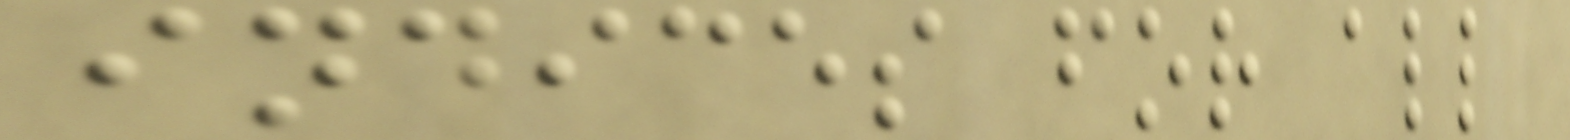indices for all
